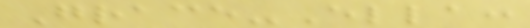Grace-Ella:
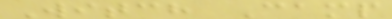Witch Camp
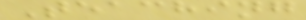Teaching
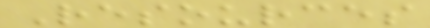Resources
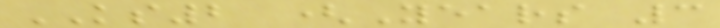KS2 (Years 3
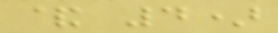& 4)
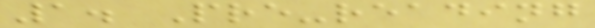1. Pre-reading
